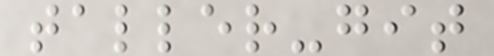taller-git
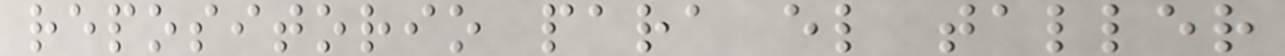repositorio para el taller
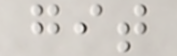git
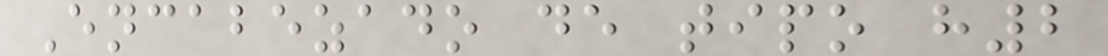Encabezado de tipo h2
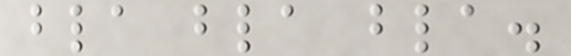bla bla bla.
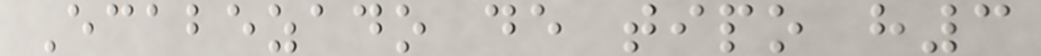Ecabezado de tipo h3
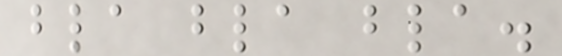bla bla bla.
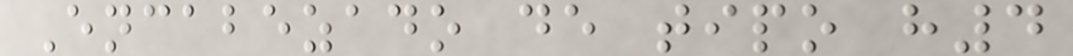Encabezado de tipo h4
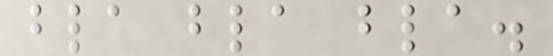bla bla bla.
